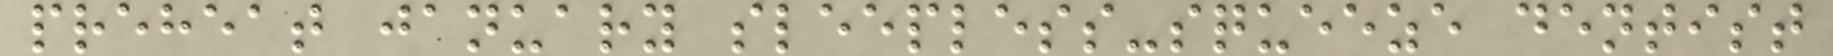preheat january sleepless-squeeze dentist
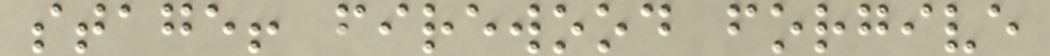stage! firewood forgive
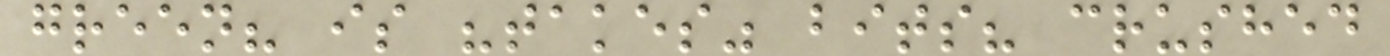green? is "takes" bits? crushed
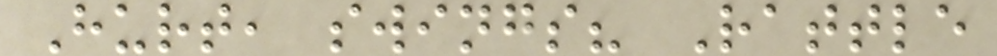Hurt, swings? Rattle
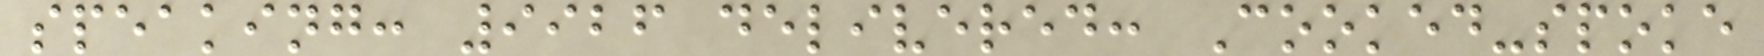speaking: 9926 delivered: Cooked-spoke
